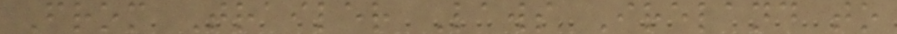From Trailer Laws Ireland to
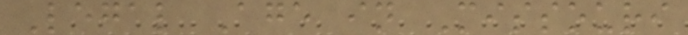Legal Age in Missouri
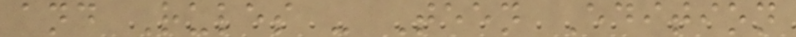and Rules - Teen Edition
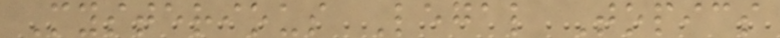Mysterious Legal Topics
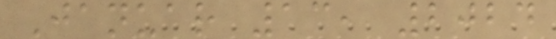Januar 13, 2024
